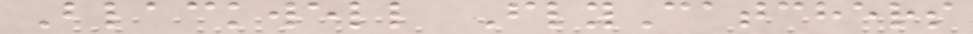Blackwell FlyCatchers
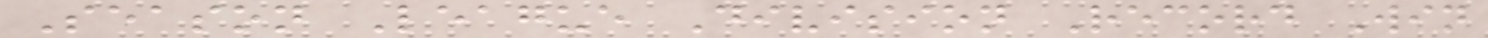Season League Division Record Win
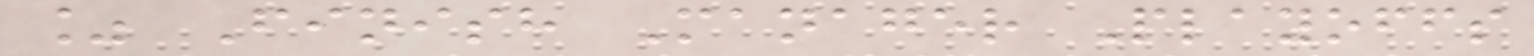% Finish Manager Playoffs
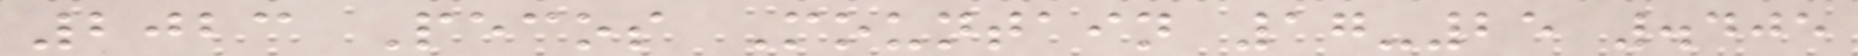2023 Pecos Mountain 17-25 .405
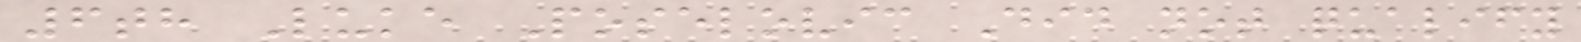6th Luke Poselovic Did not qualify
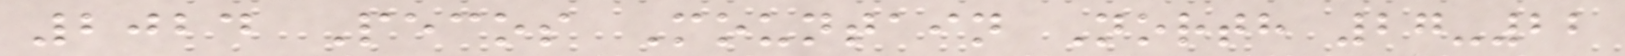2024 Pecos Mountain North 27-22
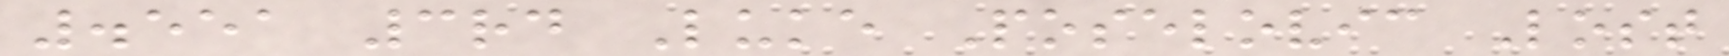.551 3rd Luke Poselovic Lost
